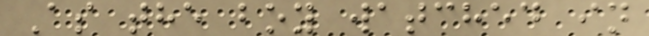As the boy watched in
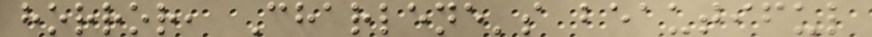horror, Charlene's beautiful
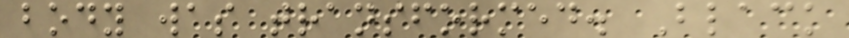body was transformed. Black
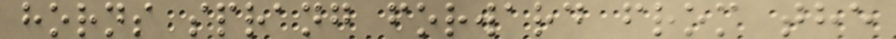horns sprang forward from the
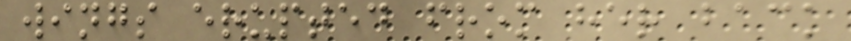wings erupted from her back
